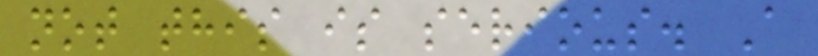not this is serious. A
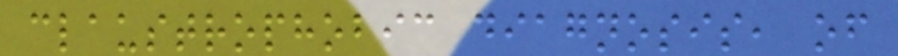claustrophobic diagnosis, of
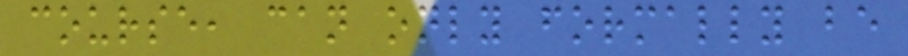course, can only formally be
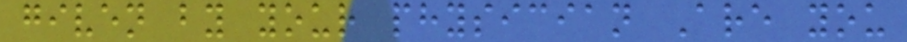given by your physician Are you
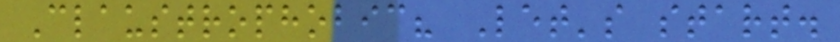Claustrophobic? Let's start.
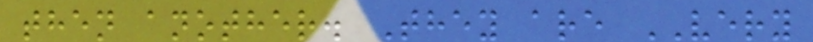then another. They are VERY
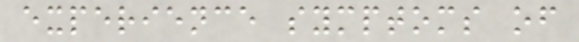experience symptoms of
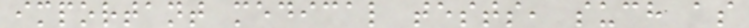important medical tests, such as
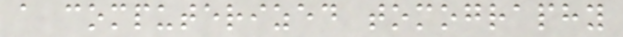a computerized tomography
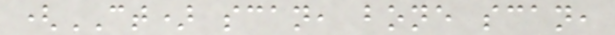(CT) scan, bone scan,
